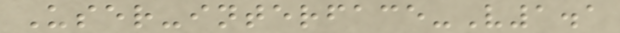User-interface-V1.1
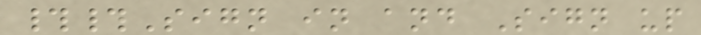##Sign in and Sign up
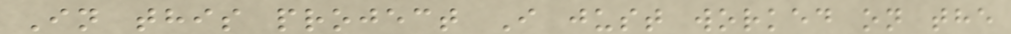In this project I just worked on the
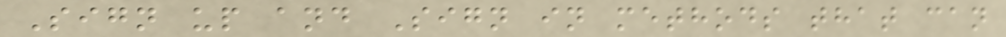Sign up and Sign in methods that can
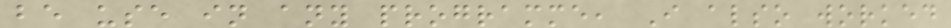be use in any programme, I also worked
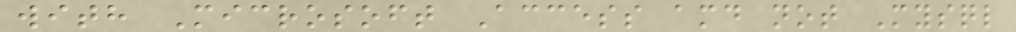with Microsoft Access amd not Mysql
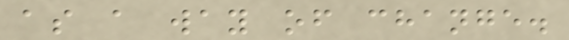as a way of change.
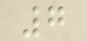7
